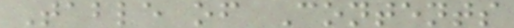Table of Contents
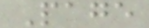Page
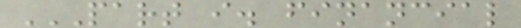PART I. FINANCIAL
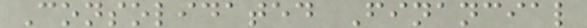Consolidated Financial
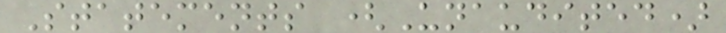Statements (Unaudited)
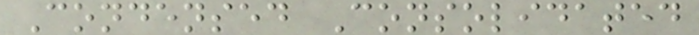Condensed Consolidated
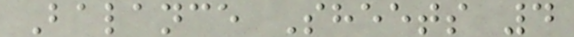Balance Sheets 4
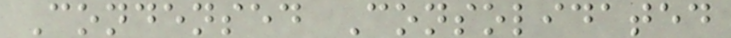Condensed Consolidated
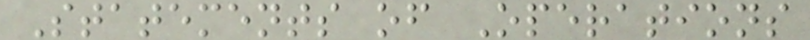Statements of Operations
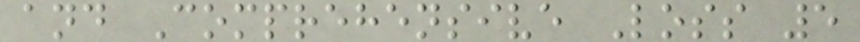and Comprehensive Loss 5
